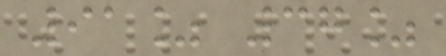91% 37%
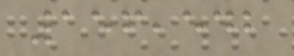156,542
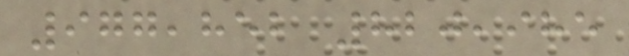977,852 820,985
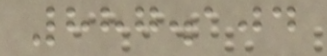887.104
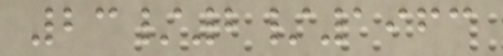23/2/1963
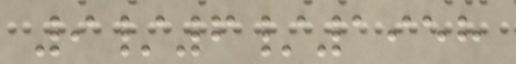9/6/1958
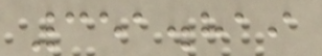351.819
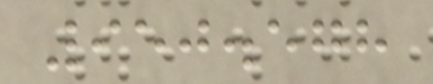950.578
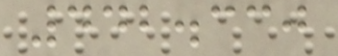442.330
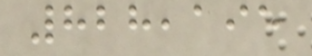828,195
